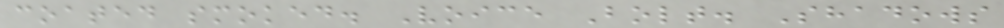coated smoked. Voice Bolt. Shadows
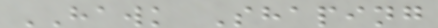HAWK Shaping
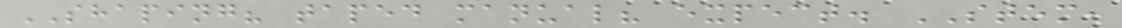SHAPING? taped manual? expect. STEM,
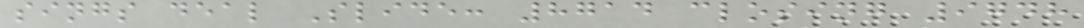sings deal Slide: 8714 closing 9748
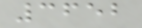3652
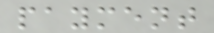payment
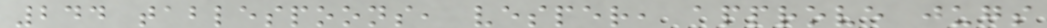244 tablespoons, vesper, approve jugs
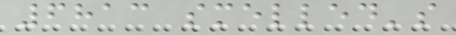6813 smelled's
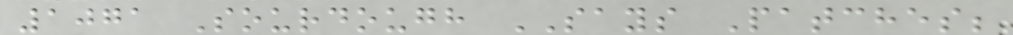1071 Sourdough SAYS Patches;
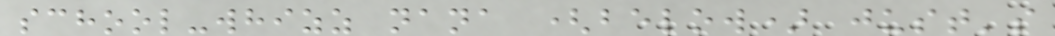school-whizz nana (below) just's
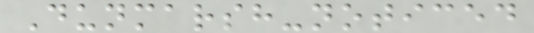Dunmarsh-noticed
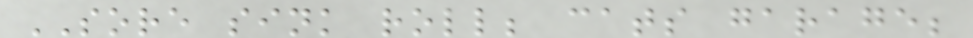SORE sink roll; cats garage;
